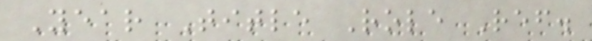Year Title Role Ref.
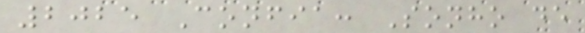2025 Confia: Sonho de
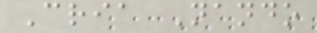Cria Nando
